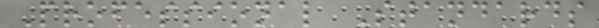Professional Standards
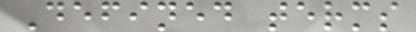Defined terms
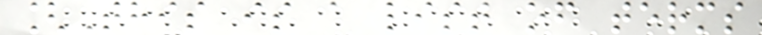[This is a list of terms
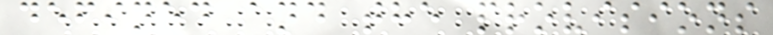defined and the provisions
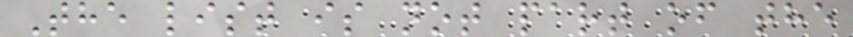The list is not part of the
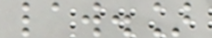law.]
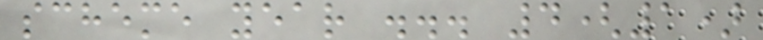scheme year ... 4(1)
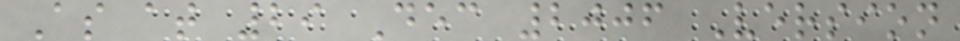As at 29 Dec 2006 Version
